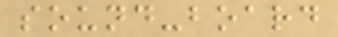sound-board
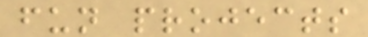fun projects
